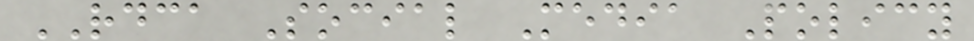RDCA Social Media Policy
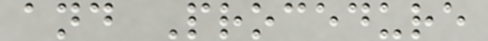and Procedure
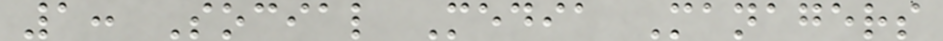1: Social Media Managers
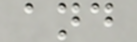and
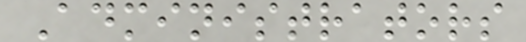Administrators
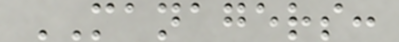MANAGERS:
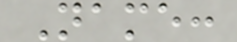Name:
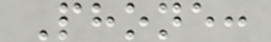Phone:
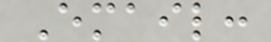Email:
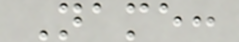Name:
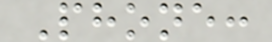Phone:
